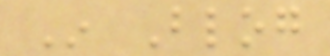In Blog
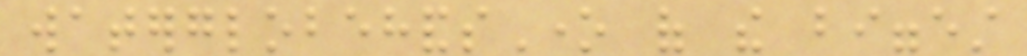waterglobehandsOne of the biggest
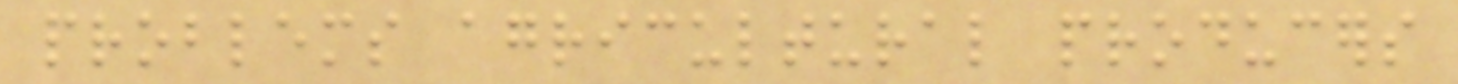problems agricultural producers
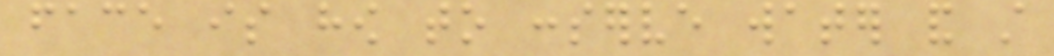face is how to conserve water and still
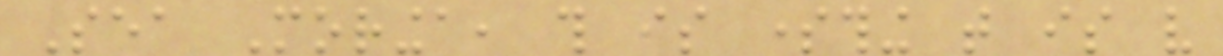Sea Moringa, this is something that is very
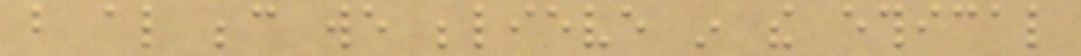but also because we believe in the ethical
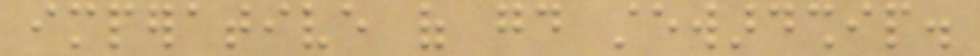imperative of good stewardship.
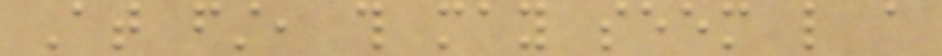At first, this may seem like a
